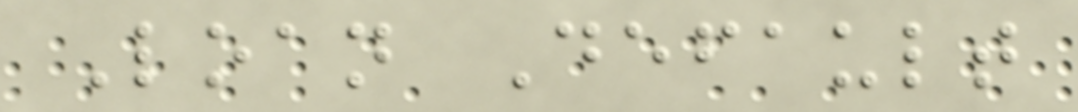Loan Default
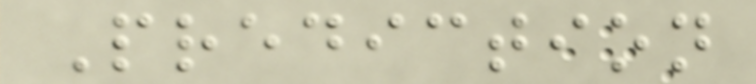Prediction
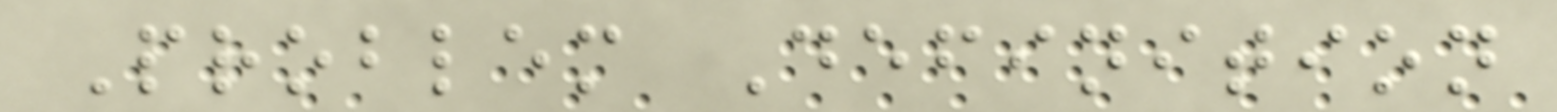Problem Definition
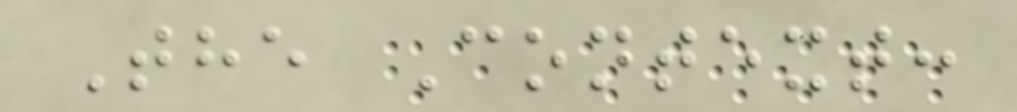The Context:
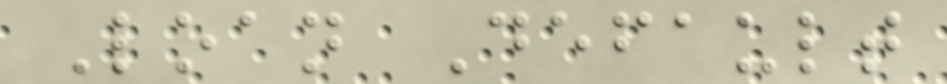Loan Default
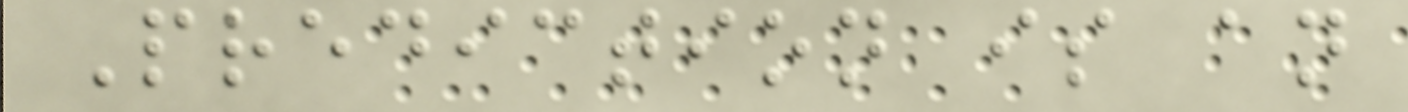Prediction is an
